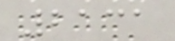2131
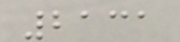2131
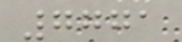7771
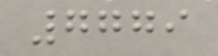7779
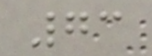73
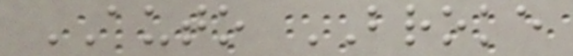AUTO BROKE
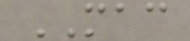MAC
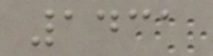1431
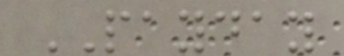PAYDAY
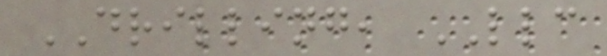DRILLING, LLC
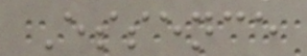Essence
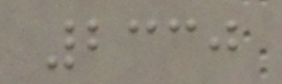2330
